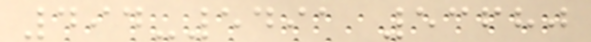494-5491 53680
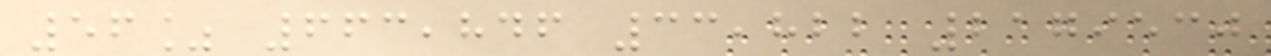56% 663,846 33,822 2179530
